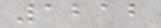1212
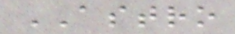ASTRO
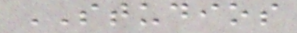STUDIOS
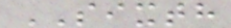SIXTH
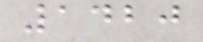1420
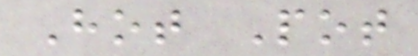Hot Pot
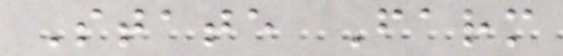State Farm
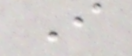I
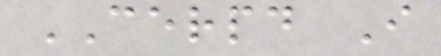CERPD I
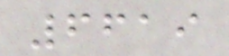6619
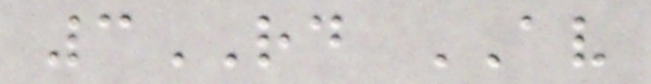3RD AV
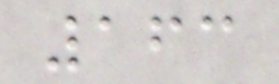163
